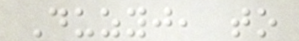Duzyj, to
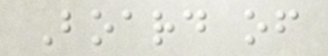Board of
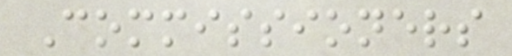Commissioners
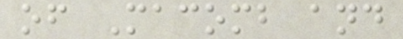of Macomb and
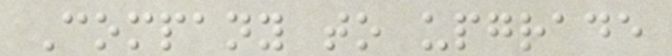Company to upgrade
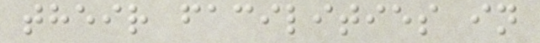their facilities in
